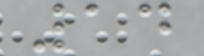14
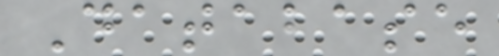Database
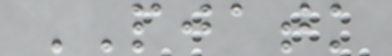PJATK
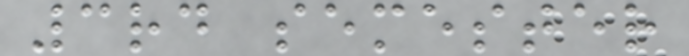3rd semester
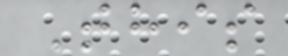This
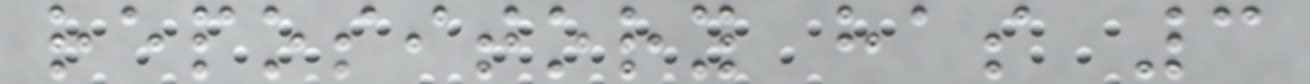repository has 3
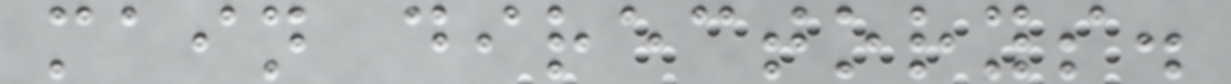main directorys.
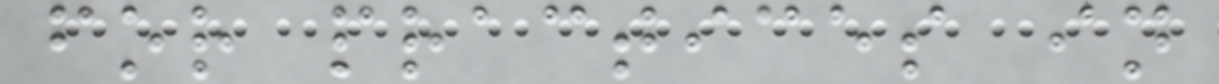for practices in
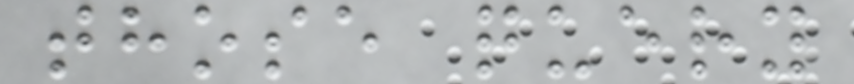those query
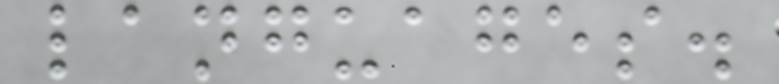languages.
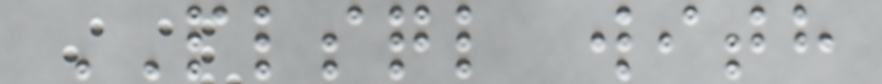PLSQL with
